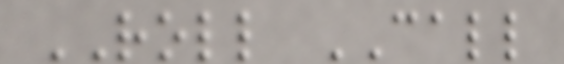ROLL CALL
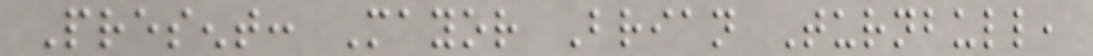Present: Mayor Brian Turnbull,
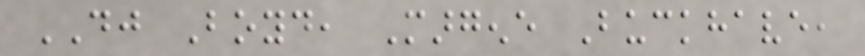DJ Boyd, Margene Buckhave,
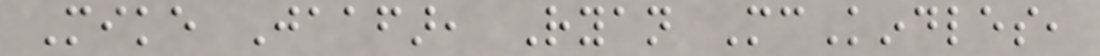Mike Jaafar, Ryan McKindles,
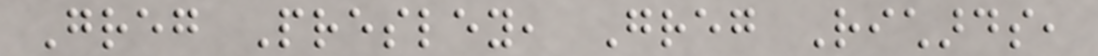Greg Presley, Greg Richards,
